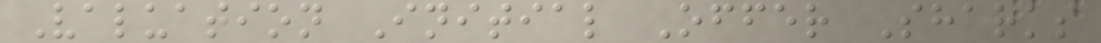Valuation Initial Offer Sharks
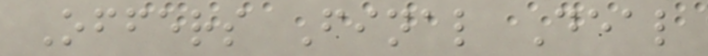Offers Final Deal
